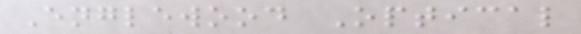Englewood Optical
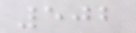502
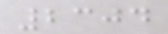2304
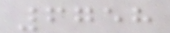6758
